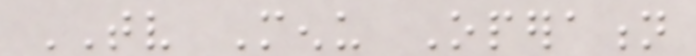TV Menu Operation
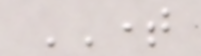TIME
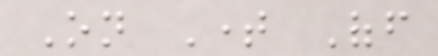On Time Off
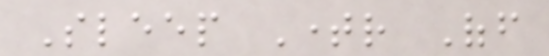Sleep Timer Off
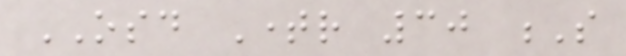OSD Timer 30 S
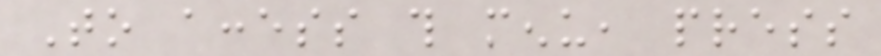To access this menu, press
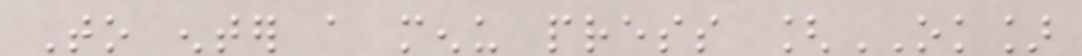To enter a menu press [OK]
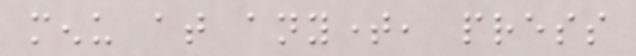menu at anytime, press
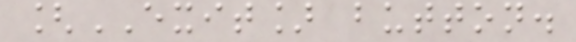[EXIT] button.
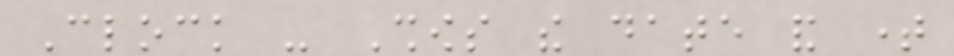Clock - Shows the date and time
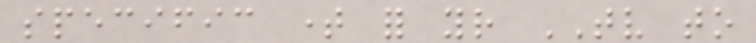specific time for your TV to
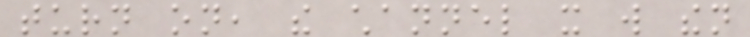turn on, the channel it will then
